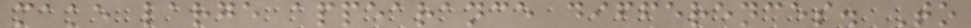make large appearance differences. To
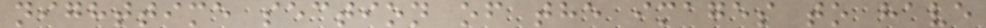nighttime section of the images to have
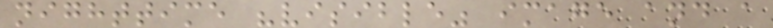nighttime "visible" image and a
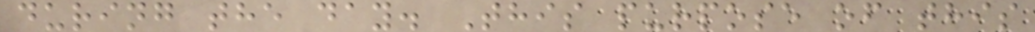during the day. This purpose of this
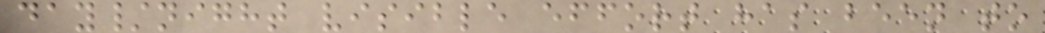day/night visible effort has been to
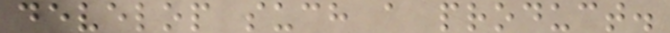develop such a product.
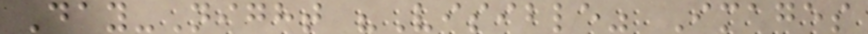Day-Night "Visible" Images
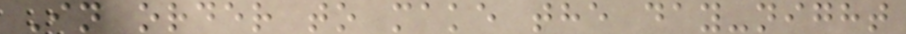In order to make the day-night
